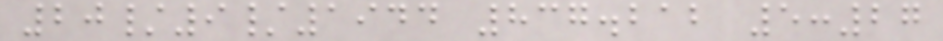20/9/1944 837.212 5:27
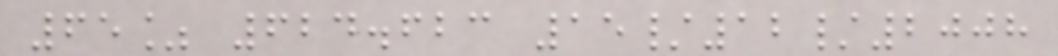65% 624.623 15/12/2008
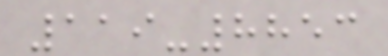119-8853
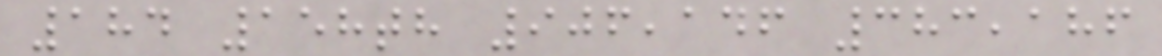184 158th 906,146 383,186
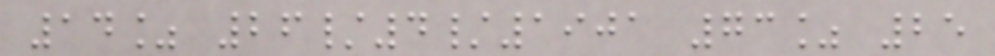14% 26/4/1901 73% 25
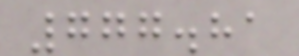777.81
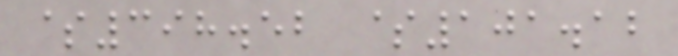$398.52 $101.12
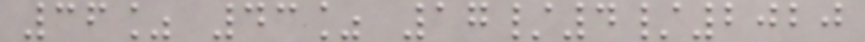36% 43% 17/4/2020
